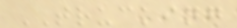TRUCKING
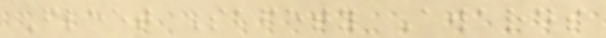Fleet Safety Awards
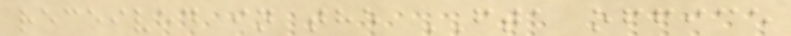received in the FTA office
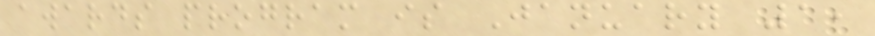awards program is January 1,
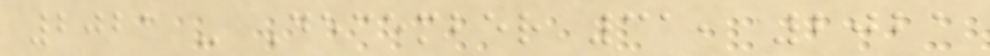2021 - December 31, 2021
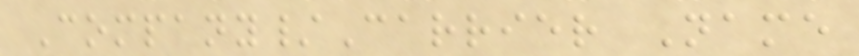Company/Carrier Name
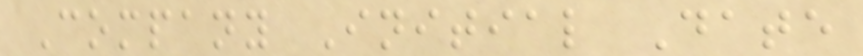Company Initial Date
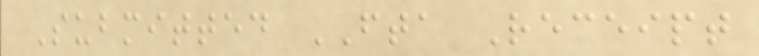Submitted FTA Receipt
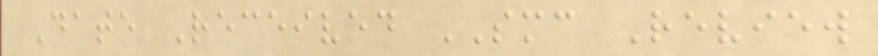Date Received SMC Review
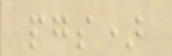pgs)
